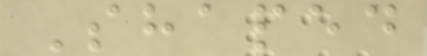Shaped
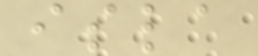isla
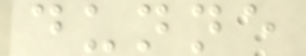dunne
